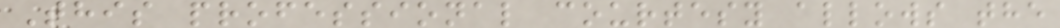This professional courtesy allows the
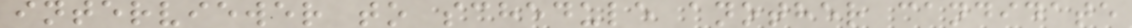interviewer to schedule another candidate
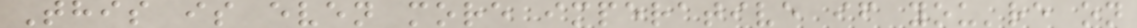This is even more imperative if you're on
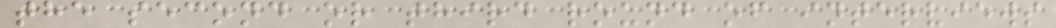the second or third round of interviews
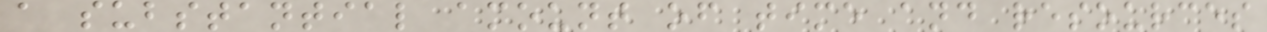a substantial amount of time and resources
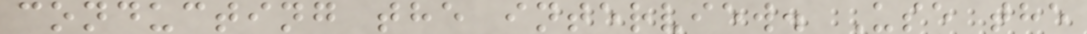conducting the interview. Use the
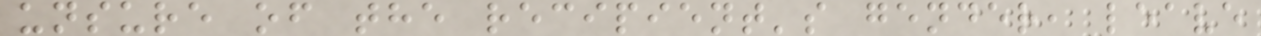unsure of the recipient's gender, leave
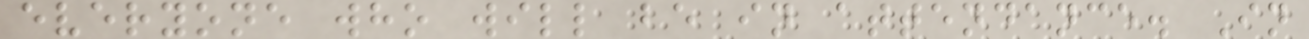everyone who will be in attendance. In
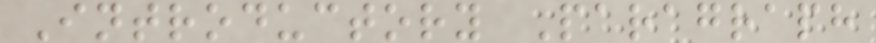Introductory Paragraph
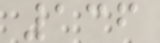136
